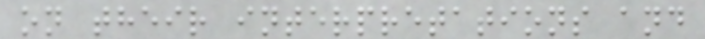on their interpretations and
